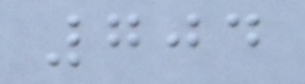704
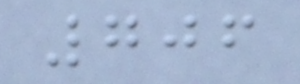706
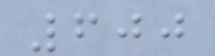600
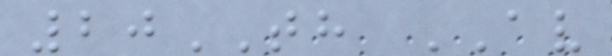20TH AV
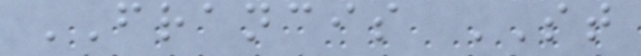FRANCIS ST
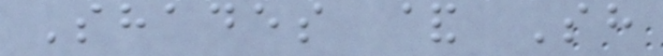Shades & Sh
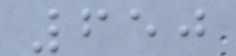650
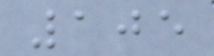105
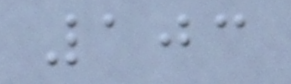103
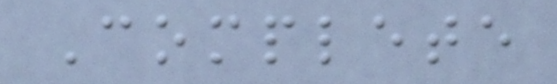Complete
